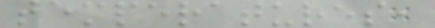temperatures,
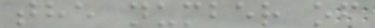the number of
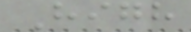High
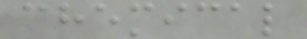chemical
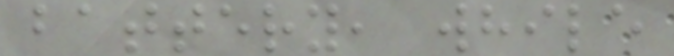battery, while
